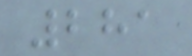281
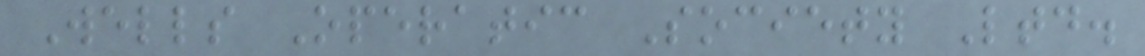Wells Operatic Society Ltd.
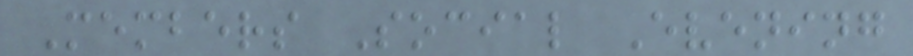Members Social Evening
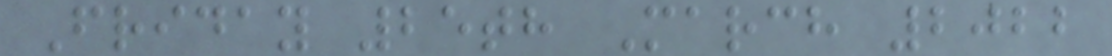Friday 25th March 2022
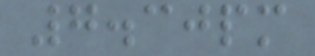7.30pm
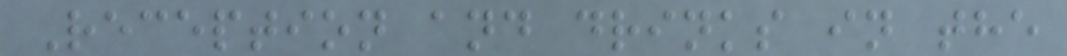Reception and drinks in the
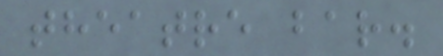theatre bar.
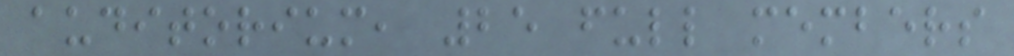auditorium, 25 full members
